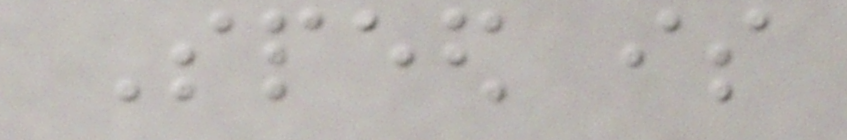Speed is
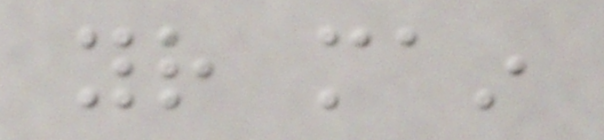your main
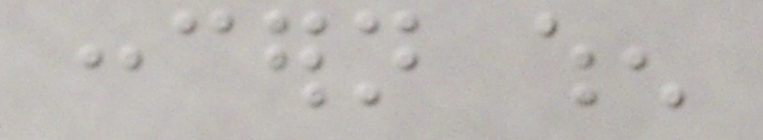concern when
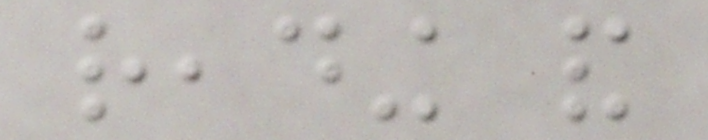reading and
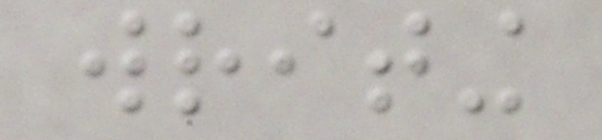writing
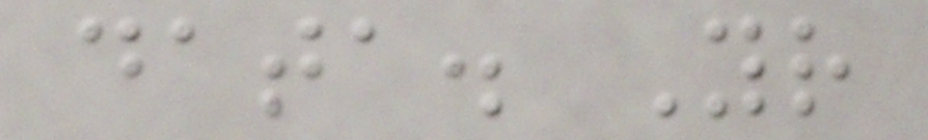data. Your
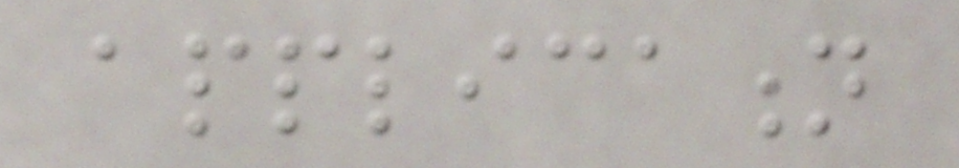application
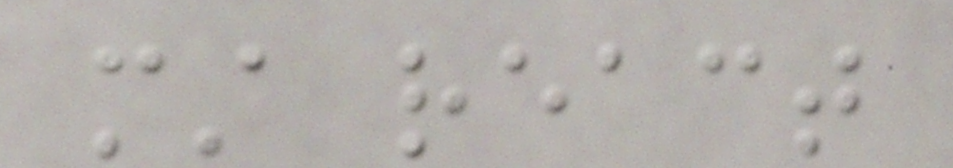must react
